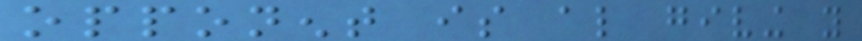opponent is also giving you
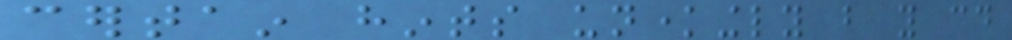certain hints unknowingly but you could
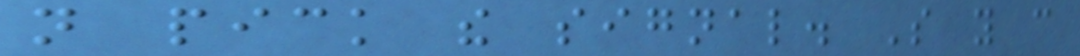not pick the signal. So you can
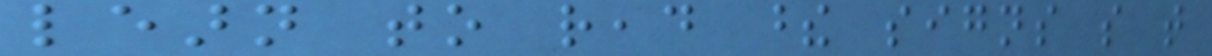learn to read these signs so that
